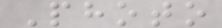Photo
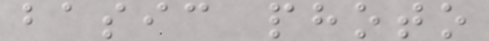basic photo
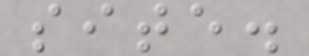site.
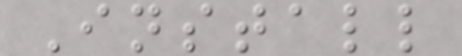Install
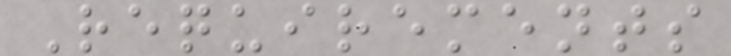Requirements
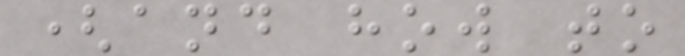(and how to
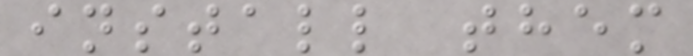install them
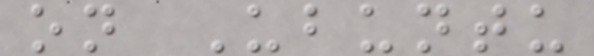on Ubuntu
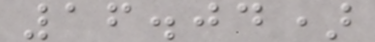16.04)
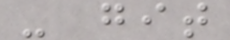- git
